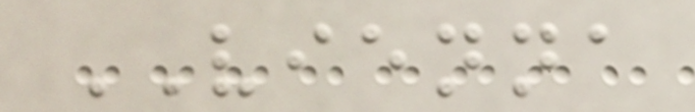VIENNA
